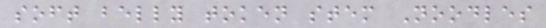soft belly token stem Noodles
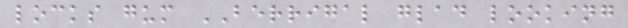locks gum BERRIGAL glad looking
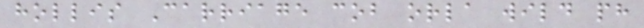hollis Carriage cob orla wild ph
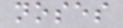noses
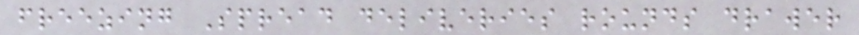freezing Spread deliveries rounds drawer
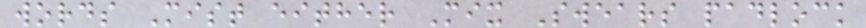words Mist either Mix Swears padlock
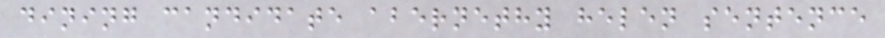dining candidate abernethy helen sentence
